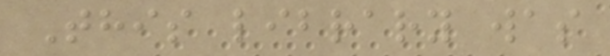This library was
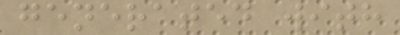generated with
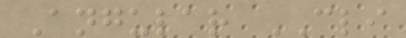Angular CLI
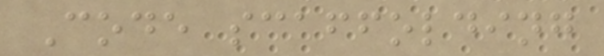Code scaffolding
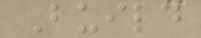Build
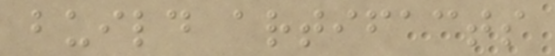build artifacts
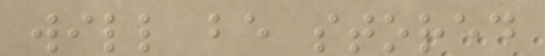will be stored
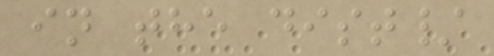in the dist/
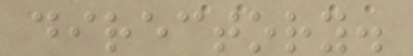directory.
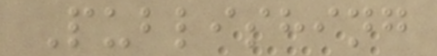Publishing
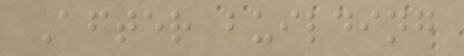After building
